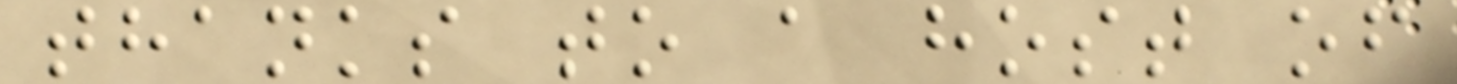thanks to a host of
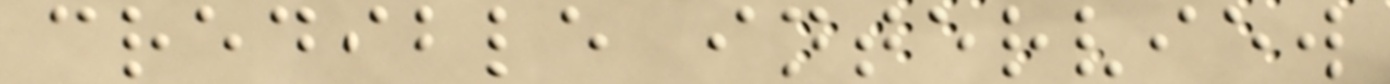credible interview
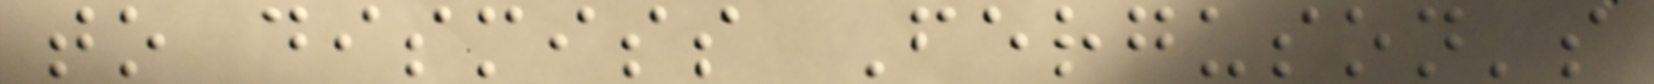to dismiss Ferguson's
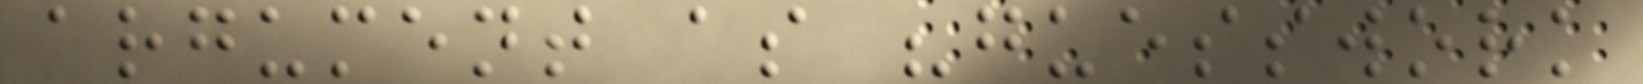argument as "guesswork
